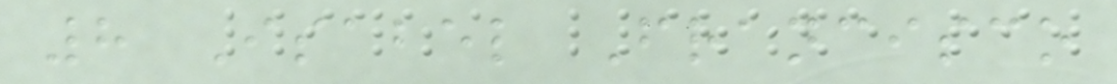8 Isabel Francisco
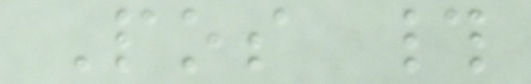Pos #
